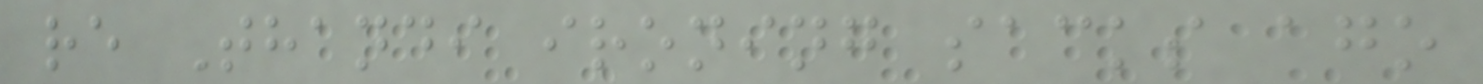re Thandi ironing sacks ago
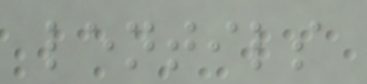lentils
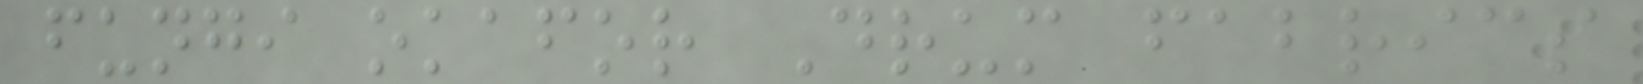fungi okafor Drum fabrics
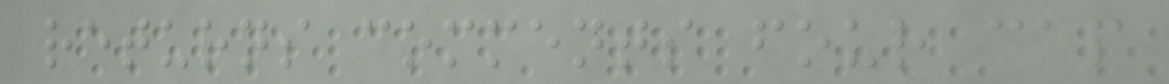returns comments four cap
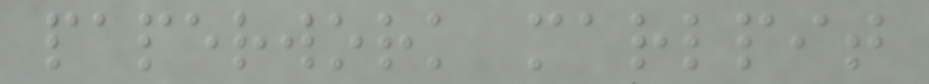paperwork marlpit
